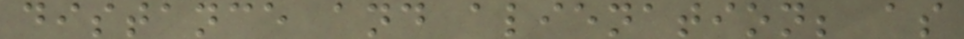distance and alienation; as
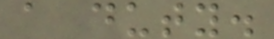a duty.
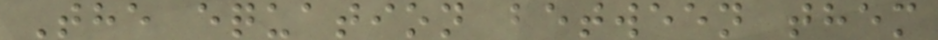The equation between them
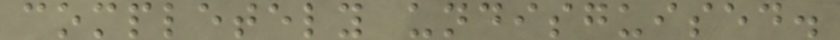completely undisguised.
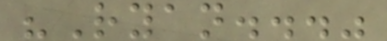"Ryan..."
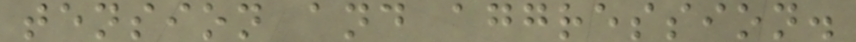tension and aggression.
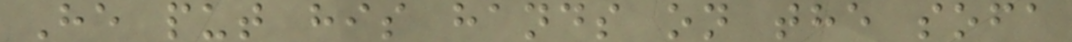He put his hands on the sofa
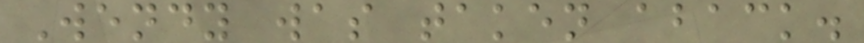Wendy was taken aback.
